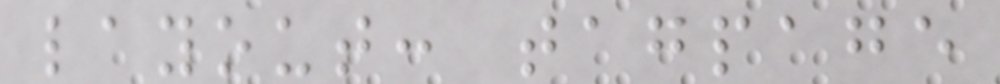layout: tagpage
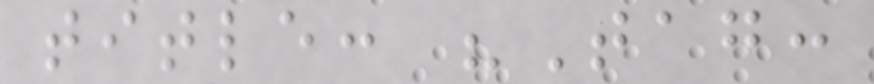title: "Tag:
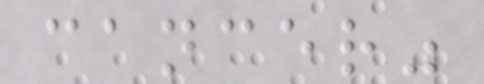cancer"
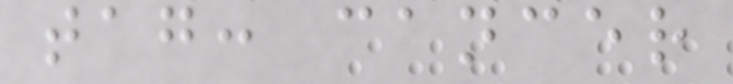tag: cancer
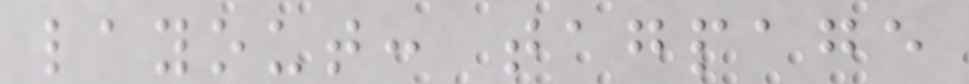layout: tagpage
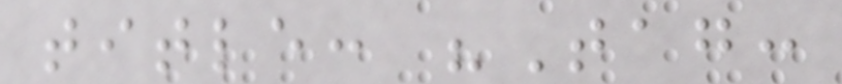title: "Tag:
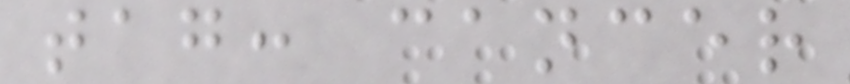tag: cancer
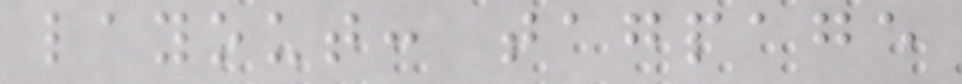layout: tagpage
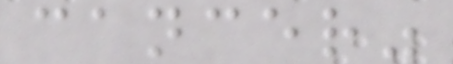cancer"
